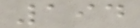194
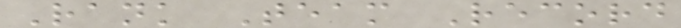Rank Team Record
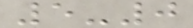5-0
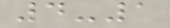4-1
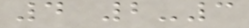4 2-3
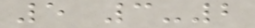5 3-2
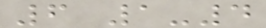6 1-4
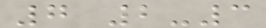7 2-3
